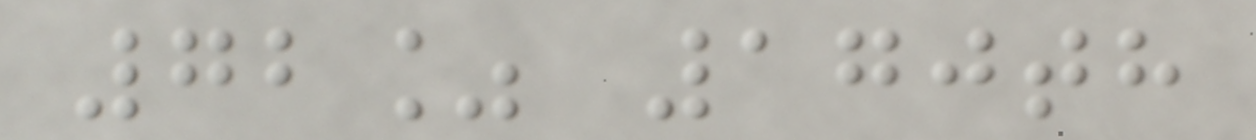72% 170th
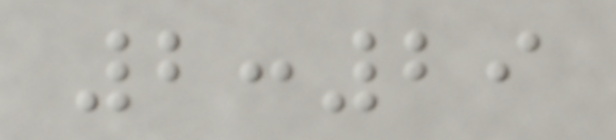2:29
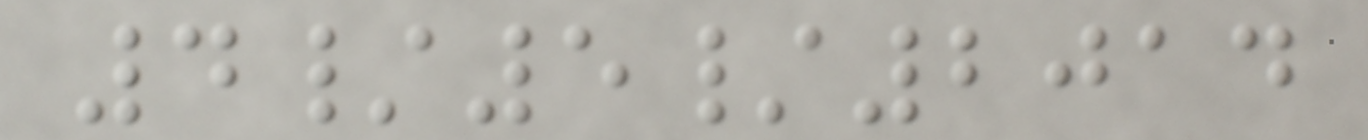4/5/2014
